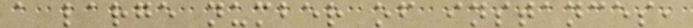a large number of instances,
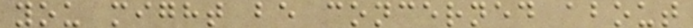you might be concerned about
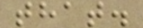that.
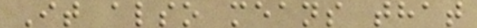It also means that
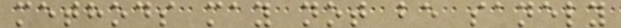methods may not be sanely
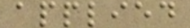applied
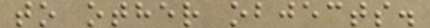to other objects.
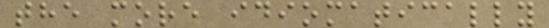the more idiomatically
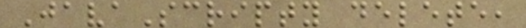JavaScripty delete,
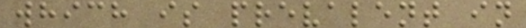which is prevalent in
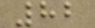82
